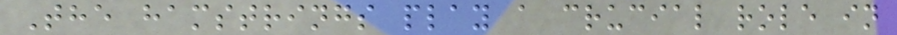The hamstrings play a crucial role in
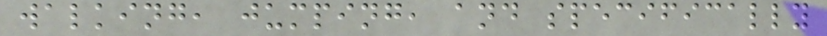walking, jumping, and specifically
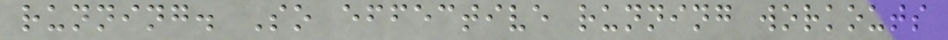running. So effective running workouts
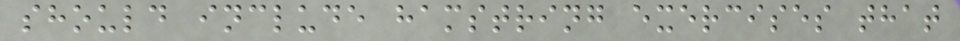should include hamstring exercises that
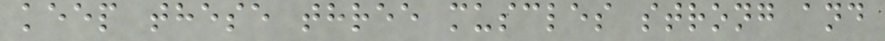keep these three muscles strong and
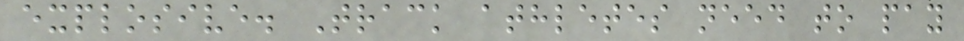explosive. Track athletes need to pay
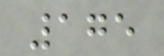175
